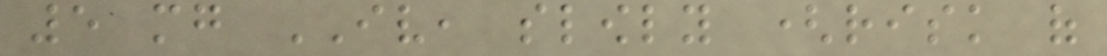5 mg IV, slowly (risk of
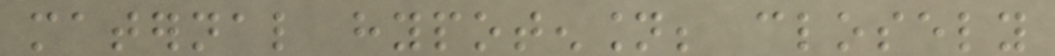maternal hypotension; closely
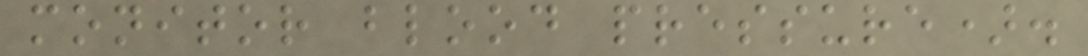monitor blood pressure).
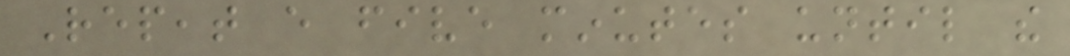Repeat every five minutes until the
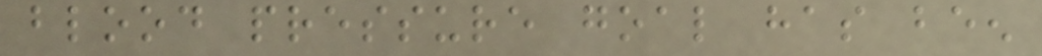blood pressure goal has been
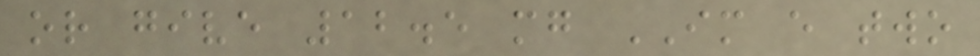or give 12.5 mg IM every two
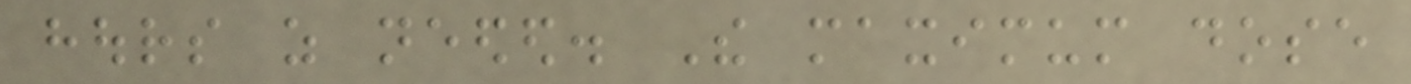hours as needed. The maximum dose
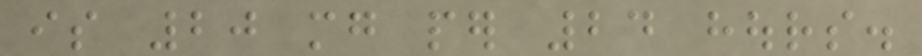is 20 mg per 24 hours.
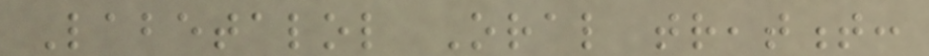Labetalol Oral treatment:
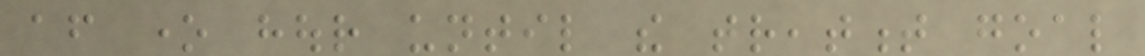after one hour until the treatment goal
